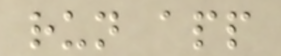run app
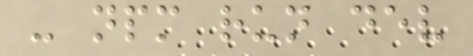- npm run dev
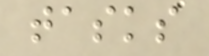tasks
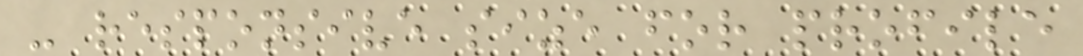- responsive size for profile
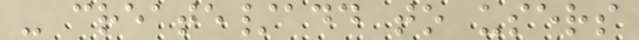- create/add to users
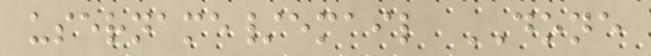username/email DONE
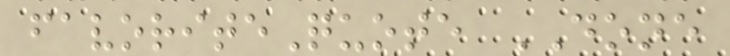favoriteQuote DONE
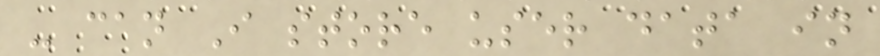- can I store user data in
